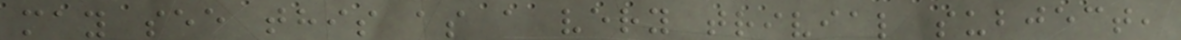may see this as a very trivial subject,
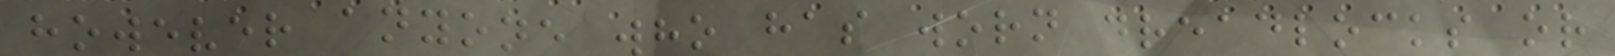however anyone who has worn dreadlocks or
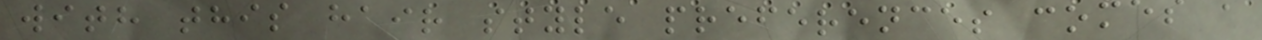with this hair style preferences comes a
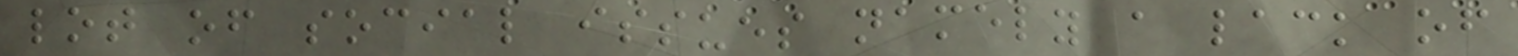lot of social issues namely a lack of
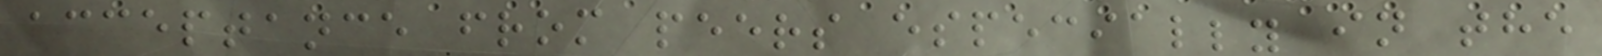acceptance from peers especially in the
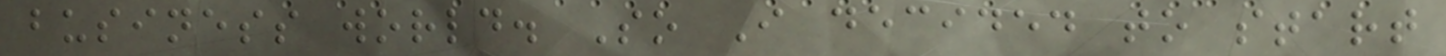business world. So I decided to start
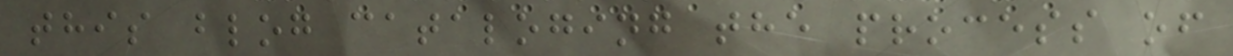this blog cataloging the process of
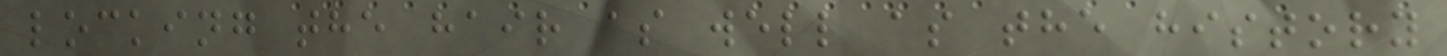locking the hair as well as the history
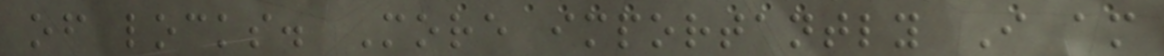of locks. More importantly I am
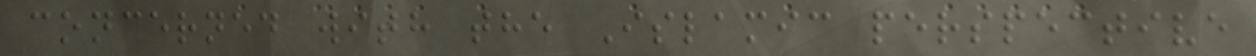concerned with the Islamic perspective
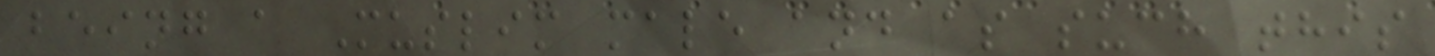being a Muslim male and as such this
